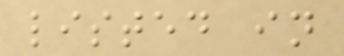listed in
